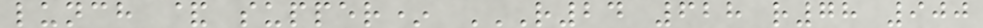lunch & supper* R24 628 R78 900
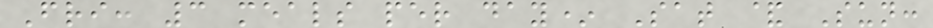Fri: 3 meals per day* Sat & Sun:
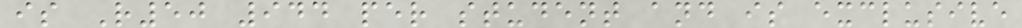is R50 944 per student and is exclusive
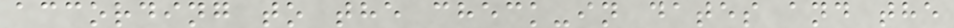according to the check-in dates and the
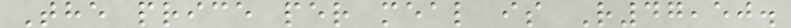The price per meal is R47,50.
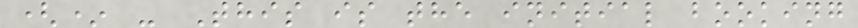(* - This is the initial booking
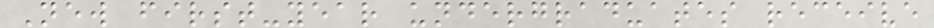New first-year undergraduates receive
